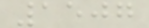1507
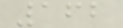162
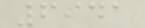6941
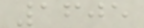1605
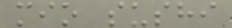mio sushi
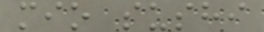mio sushi
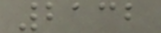2132
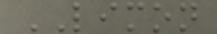LIMON
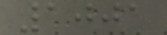1001
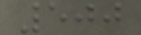500
